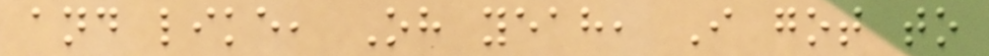and like, Oh yeah, I got to
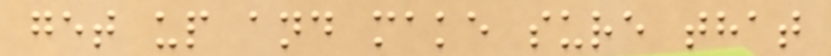get up and make sure that
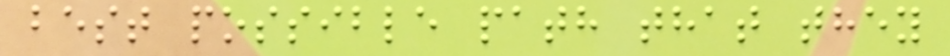best possible path that they
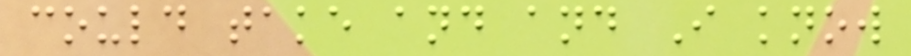could take and and I know
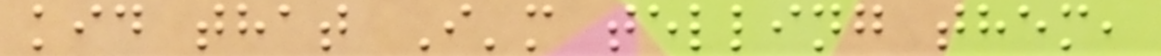kid that I'm telling them,
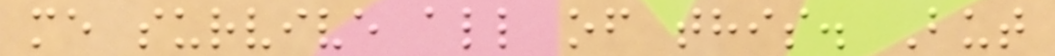me survive all of this. But
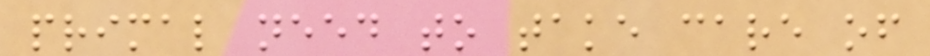primal need to take care of
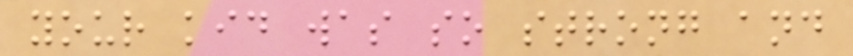your kid was so strong and
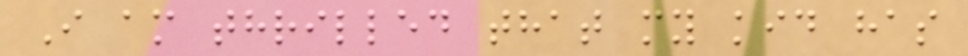I am thrilled that my kid has
